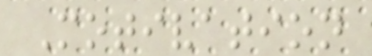Motivation
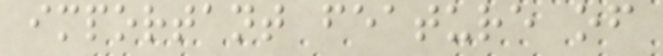important feature of
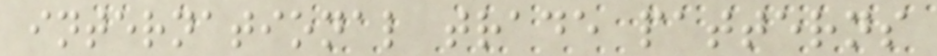international trade patterns
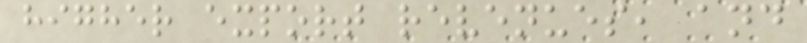higher export revenues, and
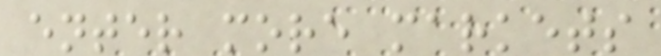enter more markets
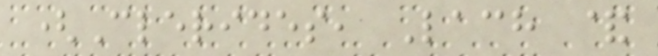(Clerides, Lach &
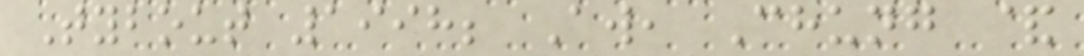Tybout 1998; Aw, Chung &
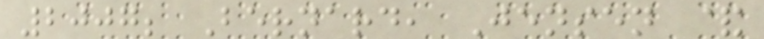2007; Bernard, Jensen &
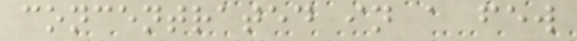concentrated in a few
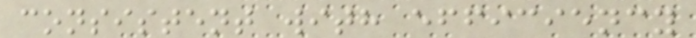consistent with efficiency
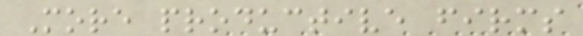More productive firms
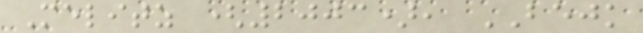Melitz (2003), BEJK
